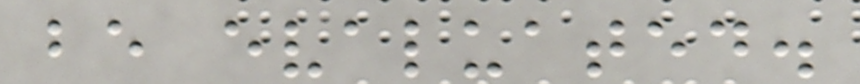be evaluated.
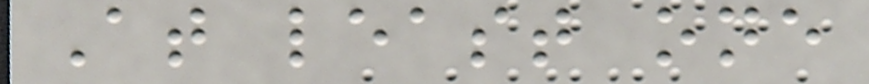At least one
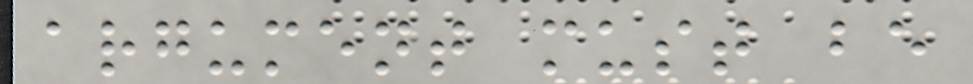argument must be
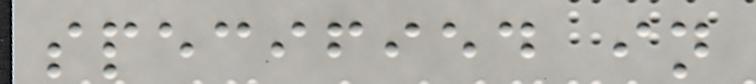specified in
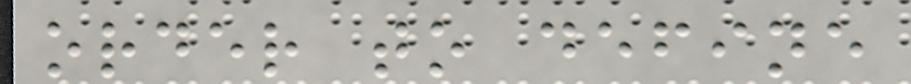order to define
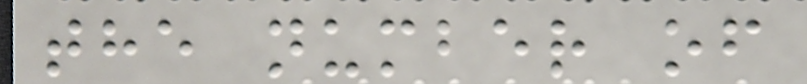the number of
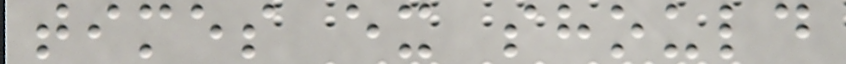times ex should
